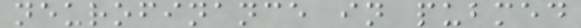neurofinance in pubmed
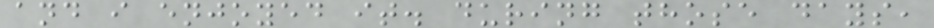and i enjoyed it. during those days,
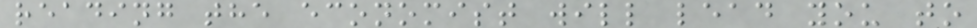reading the economist will lead you to
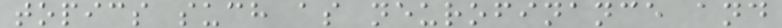topics such as neurofinance and
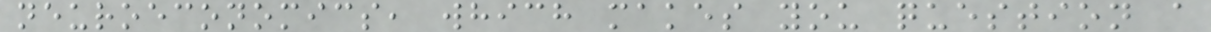neuroeconomics, which makes you question a
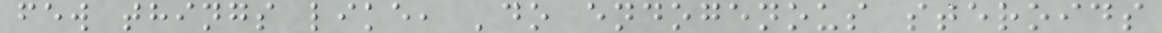few things like, 'do endogenous steroids
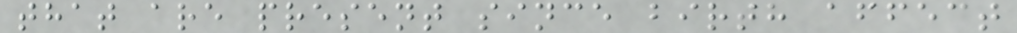that are present since birth affect
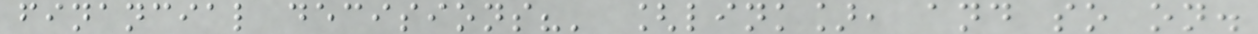financial decisions?' [link], and so on.
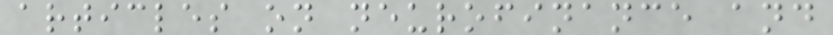articles on neurofinance and
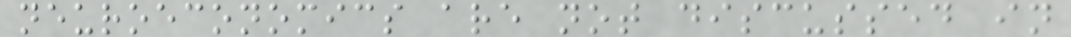neuroeconomics are not discussed in
